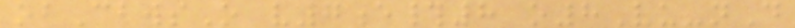obCbwsO v7e#8 o8Vu-nD
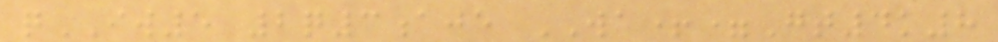qIW5 2q3aje WA+=Gt4k8
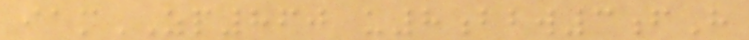iamZP860 u8bbw3fH
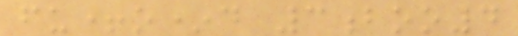fu+o*d 3boo4
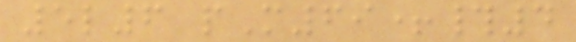5l6 pM69+#4
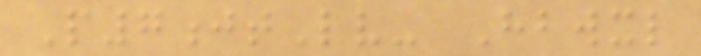P7jtLv- Hbwxl
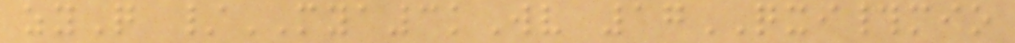zyQ /MYA3kWv 17QXI#mio
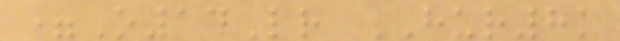=O14Lr HUR8k
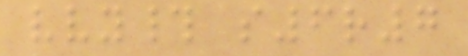vvy# s6r7
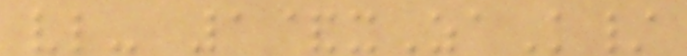vl- 1&xZaK/
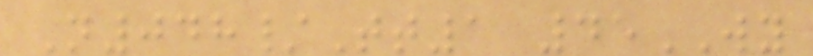N048/Tt1 45WY
